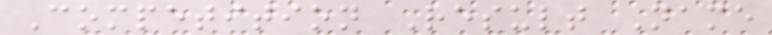Competition Result Name
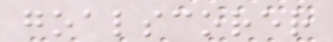goalscorer
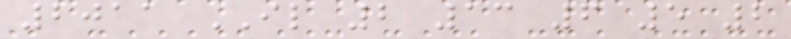2011 IL 2 13 6 5 2
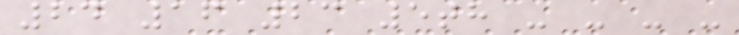24 16 23 5th - - - -
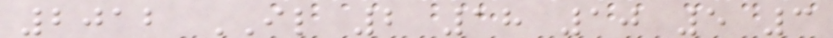2012 IL 2 18 10 5 3
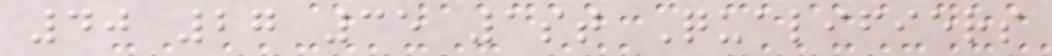40 27 35 1st Qualifiers
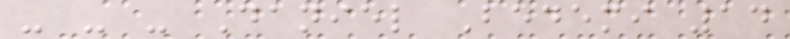- - - Daniel Bedemi 14
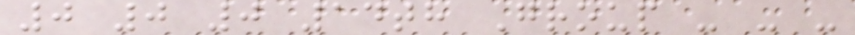0 0 0 14th Group - - -
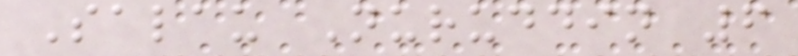Salau Nuruddin 6
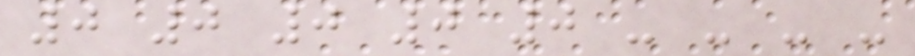0 0 0 0 0 - - - -
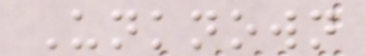Unknown
